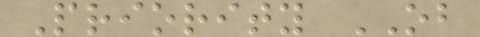Priority OB
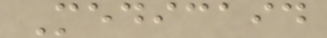Medicaid
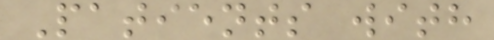Patients with
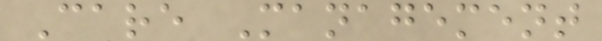Care Management
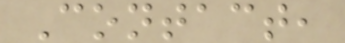Contact,
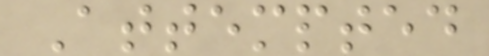Attempted
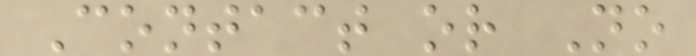Contact or No
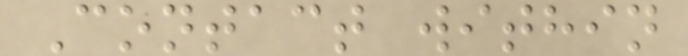Contact within
